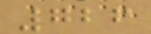726
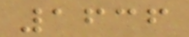1636
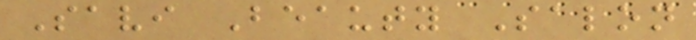Savi Beauty Salon
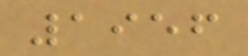1956
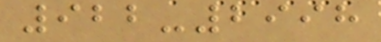922-2998
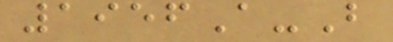1956A-B
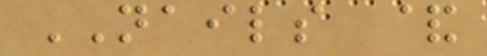NAILS &
